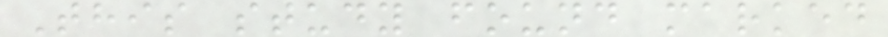This study found marked
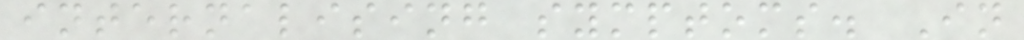internalising symptoms. In
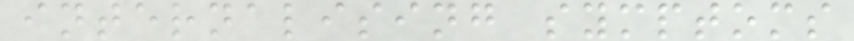internalising symptoms
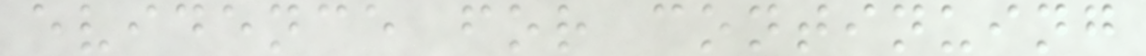evidence for continuing
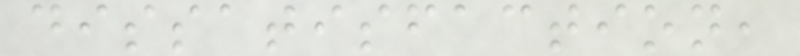dissatisfaction,
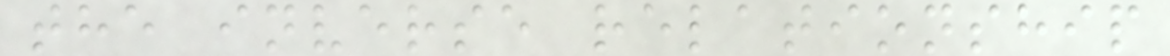the inverse relationship
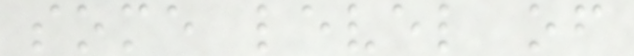some level of
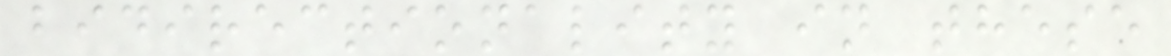bidirectionality in these
